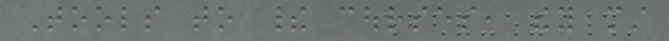Tools to their courses, they must
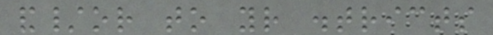and/or to your districts
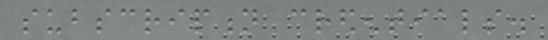subscription credentials.
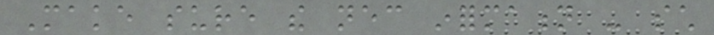Make sure the necessary information - such
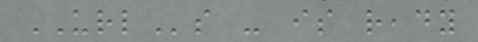URLs - is ready
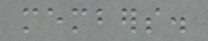members.
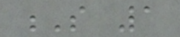S 1
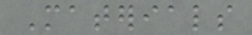Materials
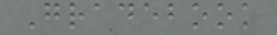Gradebook
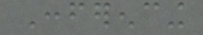Conferencing
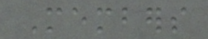Members
